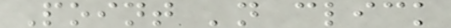Point 'n click
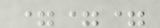===
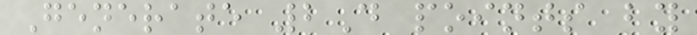Generate 2D points by
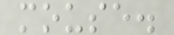mouse.
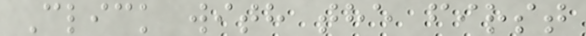Click with the first
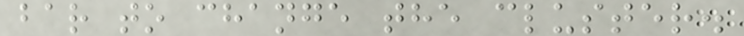bar to change the cluster.
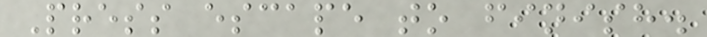Press escape to finish.
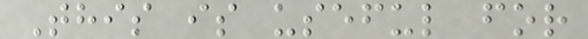This is useful for
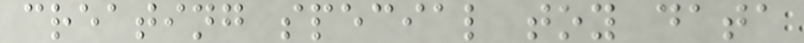creating special toy data
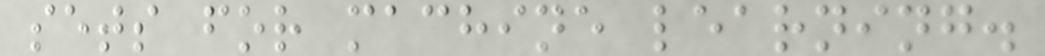sets for machine learning.
